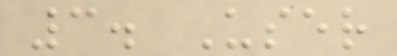3. User
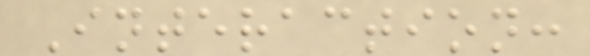Interaction:
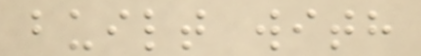built with
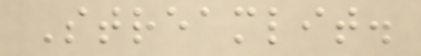Streamlit.
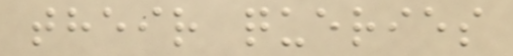their queries
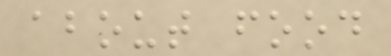about food
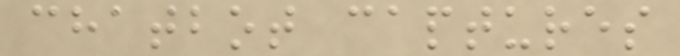chatbot captures
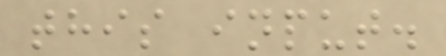this input.
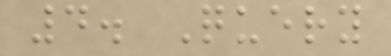4. Query
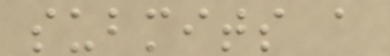submits a
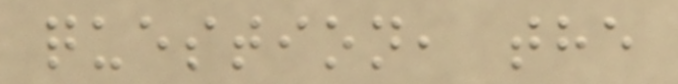question, the
